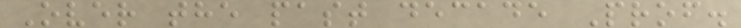Over the past decade Prof.
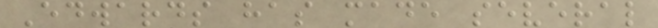Edwards has made several
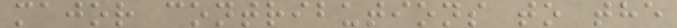major contributions to the
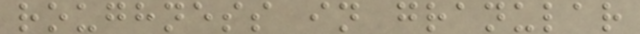roughness in granular
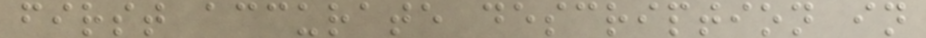first accurate description in
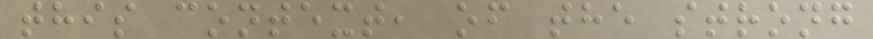this context, of the strong
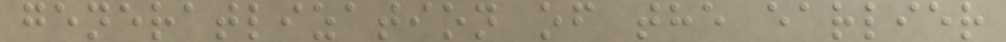generatlization of the earlier
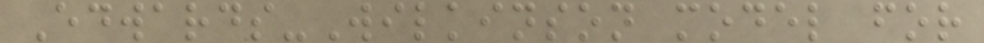Edwards-Wilkinson model for
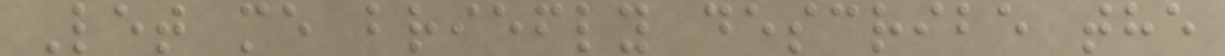Let me briefly describe the
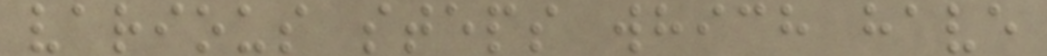various steps which have
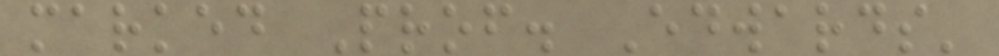marked Prof. Edwards'
